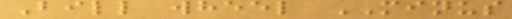Bill wheel MINUS
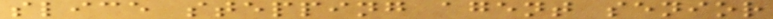slice stepping agent senior
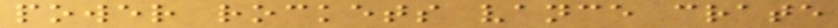power rockets vance crate
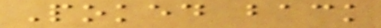Poked back
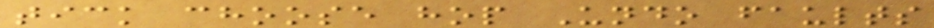tick choose hop Undo faults
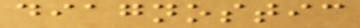diagnostic
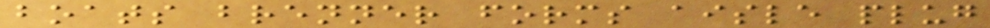boats brenner forms aisle plug
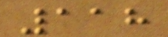118
